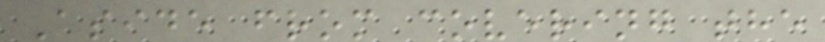Aside from covering the
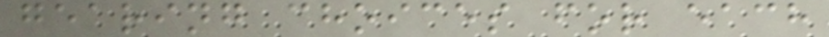gearing choices for each
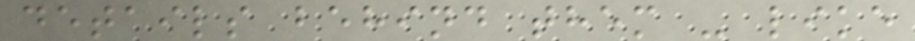details behind them - like
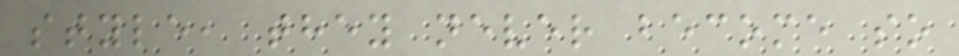style, they never become so
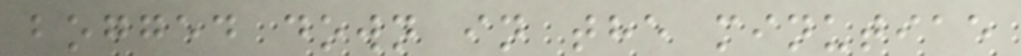bogged down in the minutiae
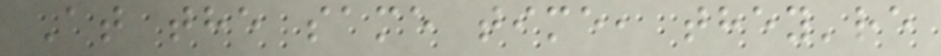At the same time, they're
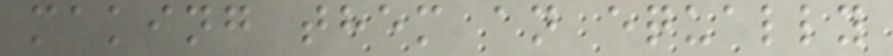making them an equally
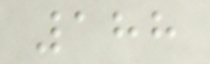188
